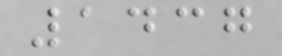1437
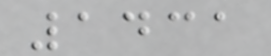1431
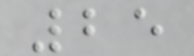25
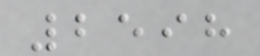2598
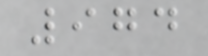974
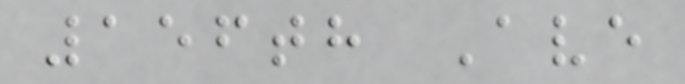156th Ave
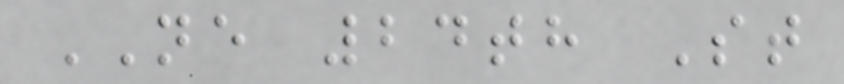NE 24th St
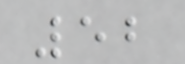52
